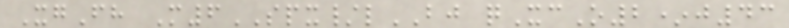XgFh M6SPX/lBJ qXcO2*j43
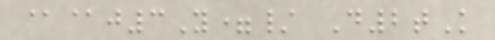@@j3Y=/ D2tK
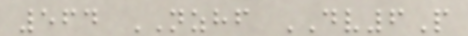564 NZHF DV6P
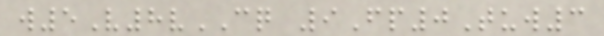w5V8vCQ 9Fp0Tuw3
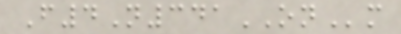F4N341ONm
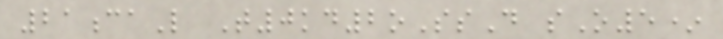21caL T0kd2oSsD sO5*
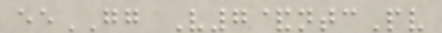eeGG V7&ntcPv
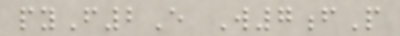pyF2E W7fP
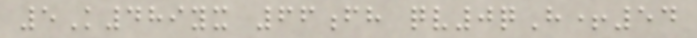5K489yx 66fh qv0qH+54
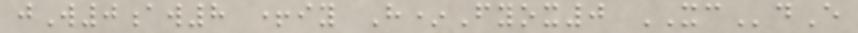jW0aw8 +iy H*Fyox0 XCdE
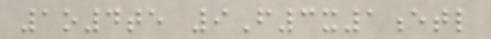1o4te 9F3x1etl
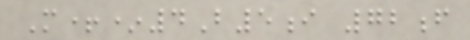M+*4B5i 72f
